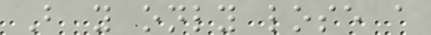But you only lose a
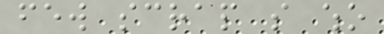few scrap so who
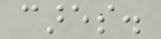cares.
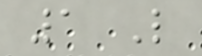1 Like
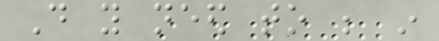Do you need to be in
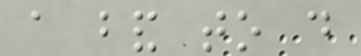a band to do
